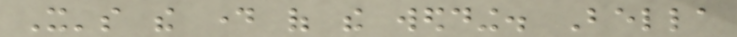It's the day of the wedding. Bella
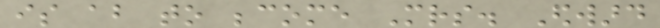is about to become Mrs. Edward
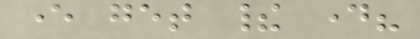ever get their day?
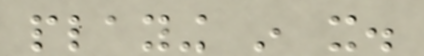playing in it.
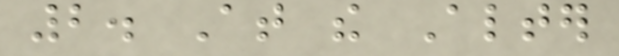2. At the Alter
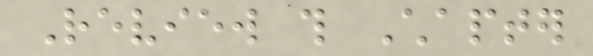Review this Chapter
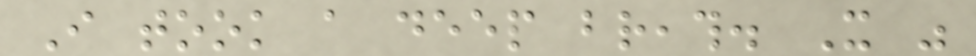I took a deep breath. It was
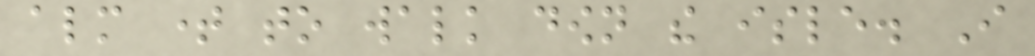almost time to walk down the isle. I
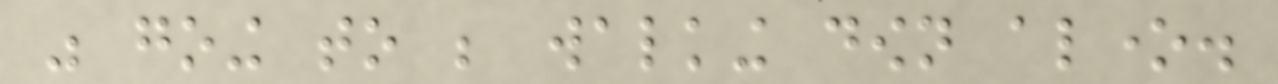was going to be walking down alone.
